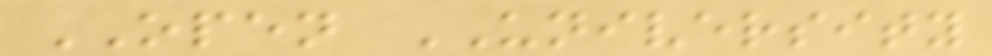OPEN UNIVERSITY
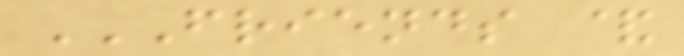FRIENDS &
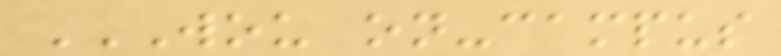WOU ON-CAMPUS
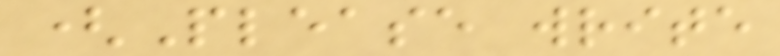(Please write
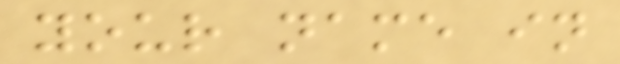your name in
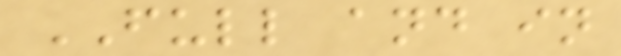FULL and in
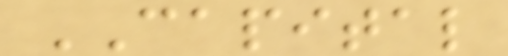CAPITAL
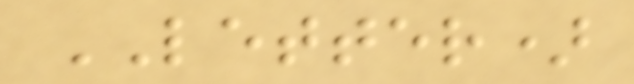LETTER)
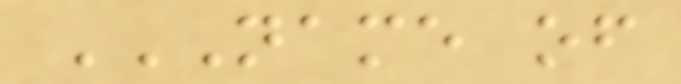NAME OF
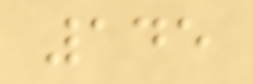145
